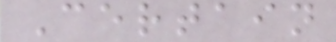Certain
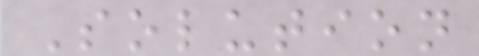Solution
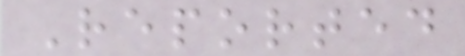Reported
